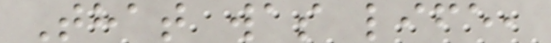That was life,
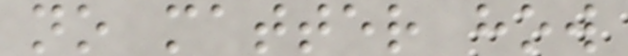no matter how
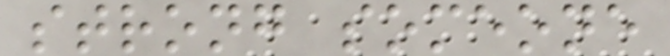strong someone
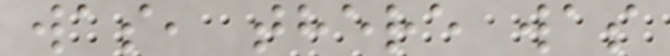was, there was
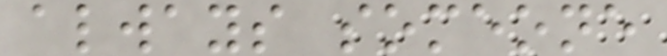always someone
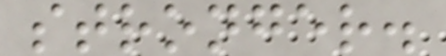stronger.
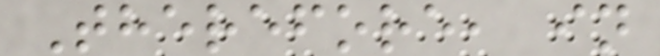Therefore, in
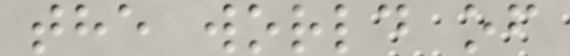the world of
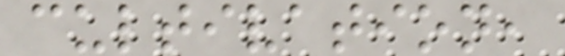cultivation,
